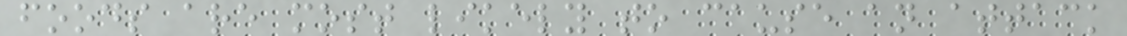foods are most likely to cause an attack
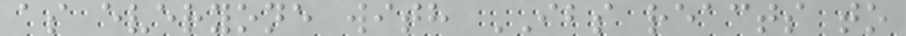as everyone with IBS reacts to
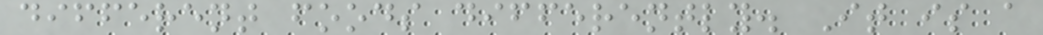different foods differently. It is a
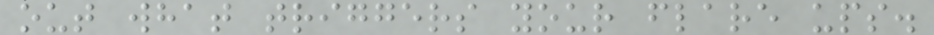out what triggers your flare ups.
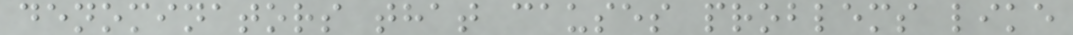denominators that causes problems like
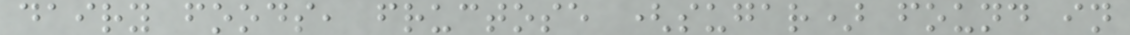dairy foods, fructose (sugar) found in
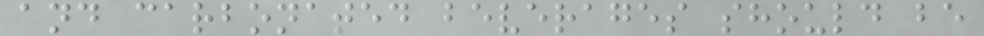and carbonated beverages should be
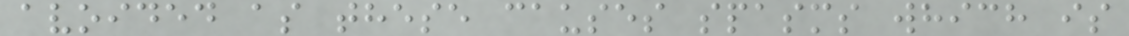avoided as these causes spasms which is
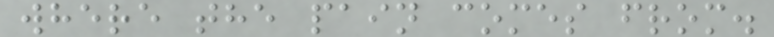where the pain comes from.
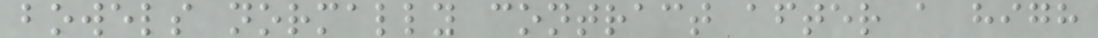bowels normally contract after a high
